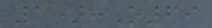1):O69
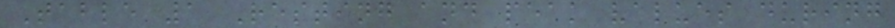Table 1 Resting and peak values during
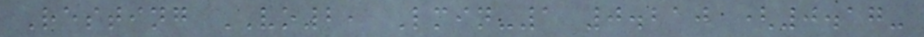Resting VO2, Lmin-1 0.210 (0.17-
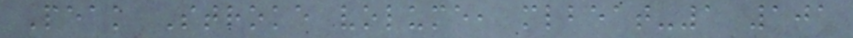Peak Stroke volume, mlbeat-1 101
